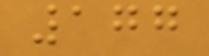177
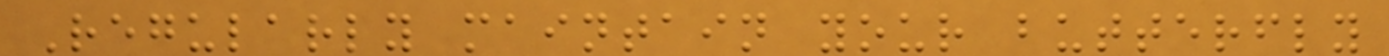Regularly maintain your butterfly
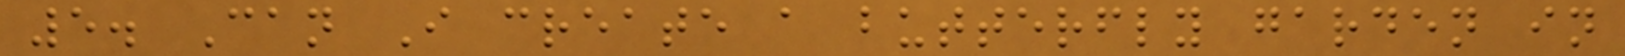5. Can I create a butterfly garden in
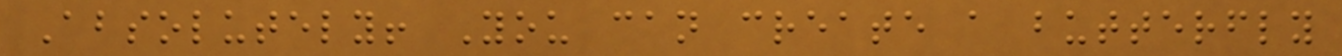Absolutely! You can create a butterfly
